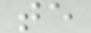te
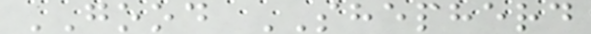GOOD SHEPHERD
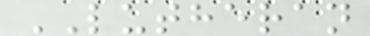LUTHERAN
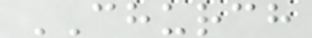CHURCH
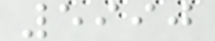5990
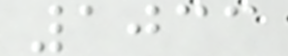1033
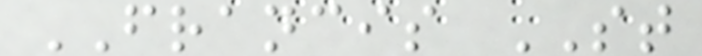FRANCIS ST
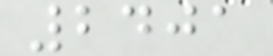2401
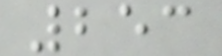253
